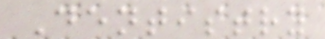Dentistry
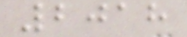2018
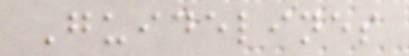Guidelines
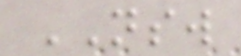NSW
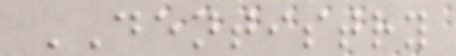DENTISTRY
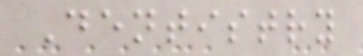Dentistry
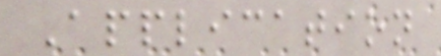Application
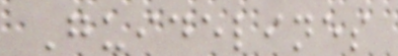Guidelines
